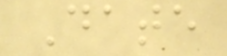Date
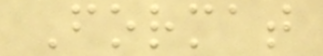Format
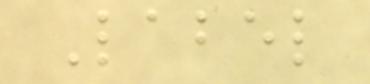Label
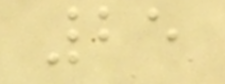25
